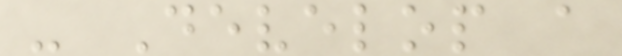- Develop a
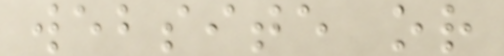website or
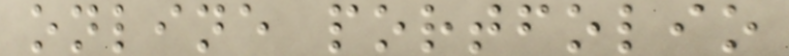online portfolio
